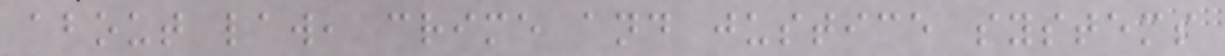about law, crime and justice systems
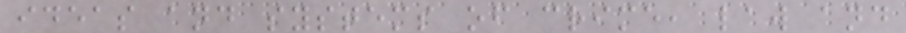ideas and systems of crime, law and
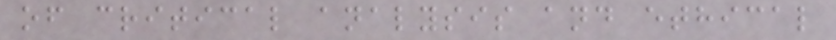of critical analysis and ethical
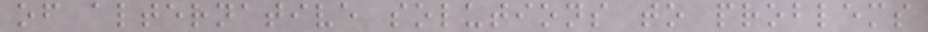of alternative solutions to problems
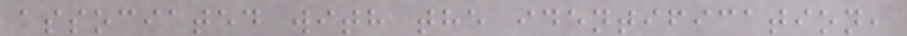associated with the identification,
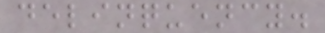delinquency.
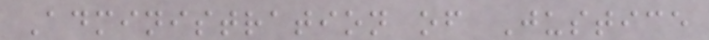Administration of Justice
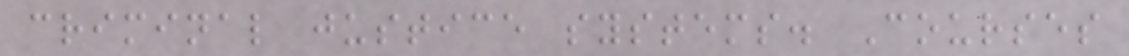criminal justice systems. Courses
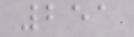251
